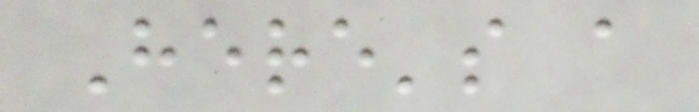Here's a
